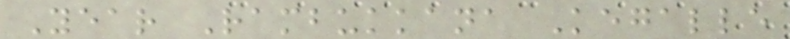Year Rambukkana Kegalle
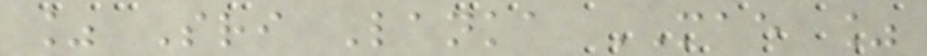% Sri Lanka MAE %
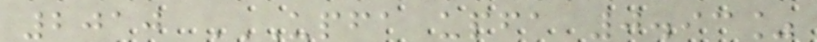2010 UPFA UPFA 0.93%
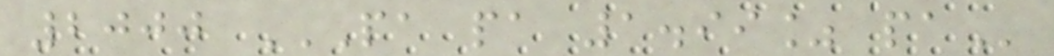2000 PA PA 1.99% PA
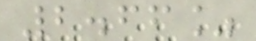2.66%
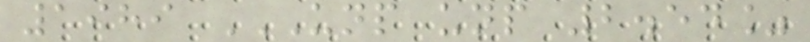1989 UNP UNP 2.54%
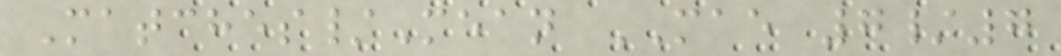Matches/Mean MAE 7/7
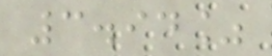3.94%
